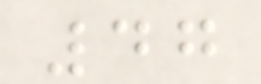47
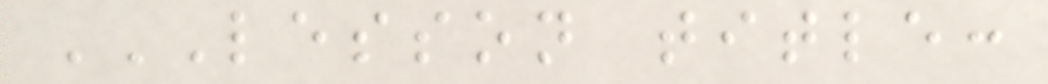LESSON TITLE:
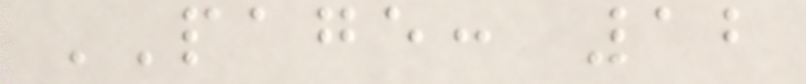PAGE: 12
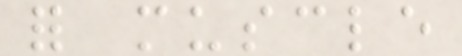for muscle
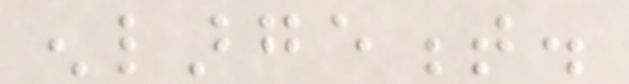enlargement.
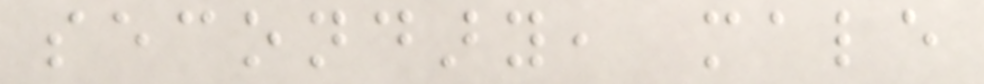secondary, male
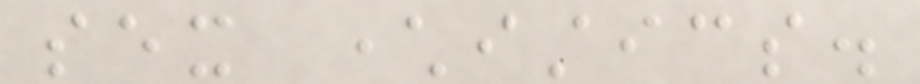sex characteristics.
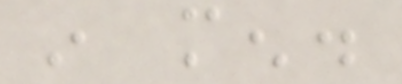in men.
